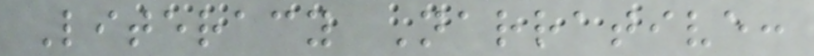Literacy Narrative:
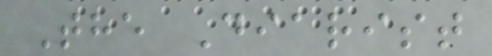The Diarist
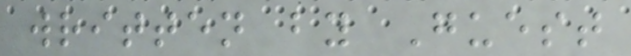written by Guest
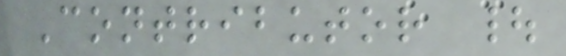Contributor |
